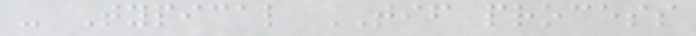- Typical TIF process
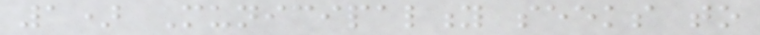1) Municipality seeks to
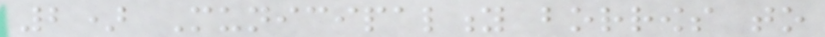2) Municipality borrows to
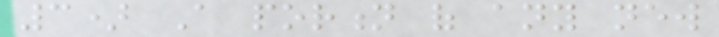3) A portion of any new
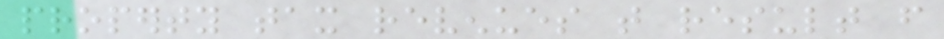property tax revenues that result from
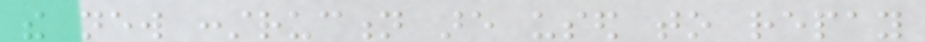the new construction are used to repay
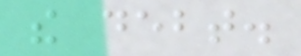the debt.
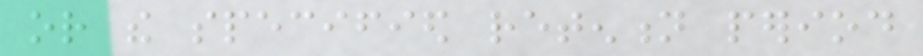or the specified retention period
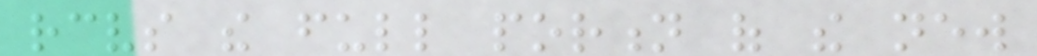receives the full portion of the new
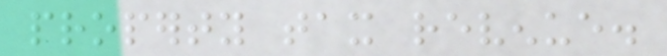property tax revenue.
